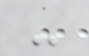-
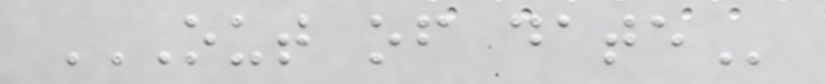OUT OF DATE
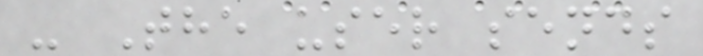- The user sends
